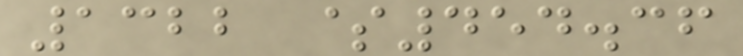1322 $454.36
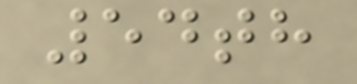54th
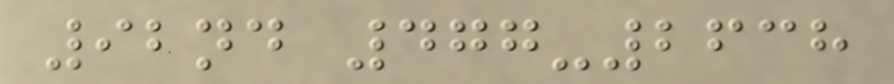92nd 477-2638
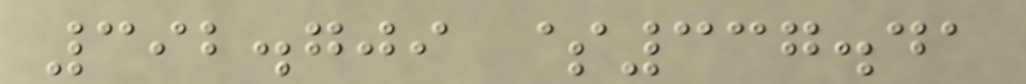392.709 $337.41
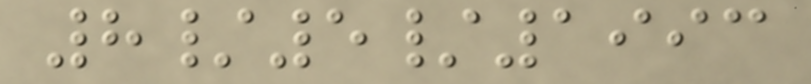8/5/1993
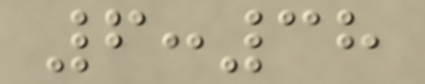6:38
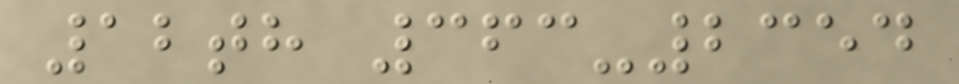12th 363-2354
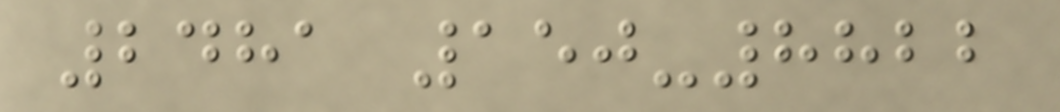2481 150-8822
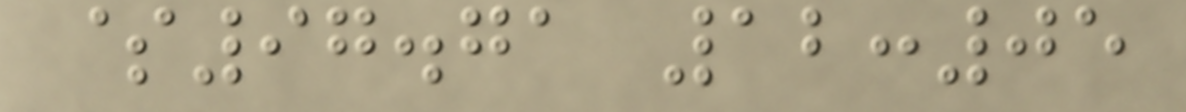$97.71 12:05
